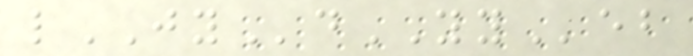lJYdYYeb
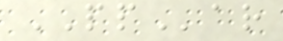PPar
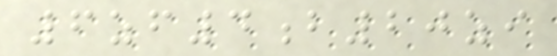6zf4b20zi
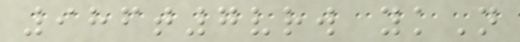986t7vrw ykN
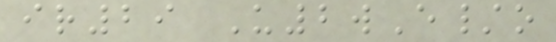ir29 U2wE/o
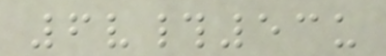6v#53u
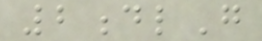2dlG
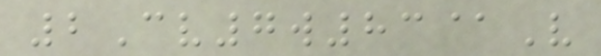2Cv7w83@V
